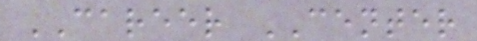CAREER CENTER
